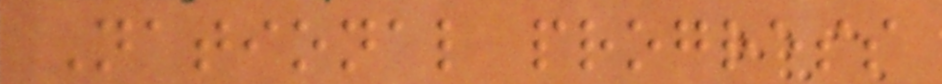National progress
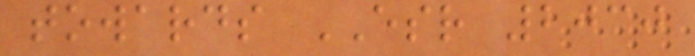towards ESR 2030
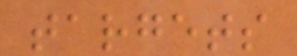targets
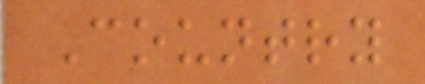Country
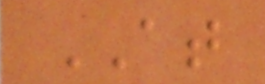AT
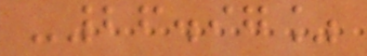-26.97%
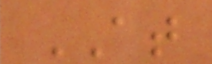AT
